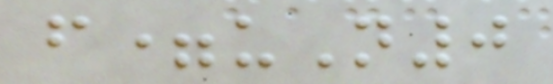f=uN0
